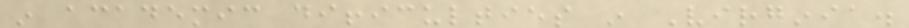in academic difficulties in Virginia.
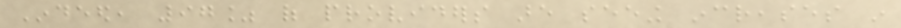Indeed, 97% of providers are seeing increases in
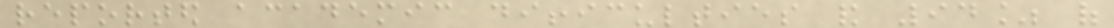reported academic difficulties and 94% of
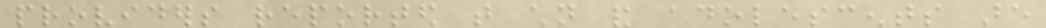providers reported that children and adolescents are
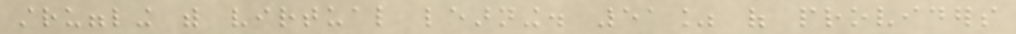struggling with virtual learning. 51% of providers
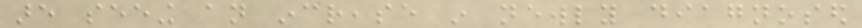are seeing an increase in newly diagnosed
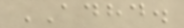ADHD.
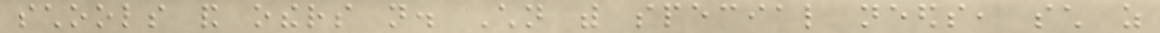schools and others not. Children with special needs, such as
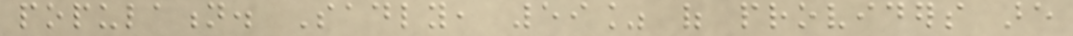population. Sadly, 59% of providers are
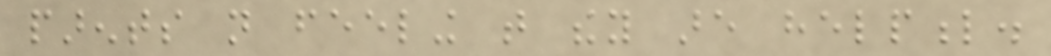parents not feeling that they are helpful.
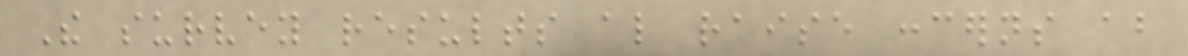The survey results also raise concerns about
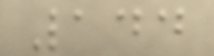144
